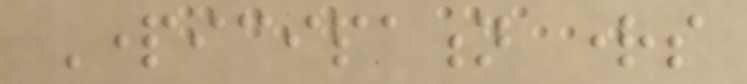Participation rights
